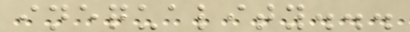inequality...
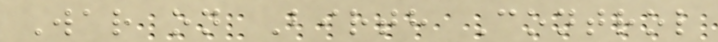War on Birth Control
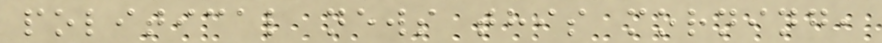political news this morning,
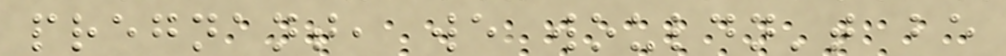pregnant, we wouldn't be
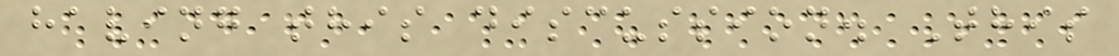having this discussion. This
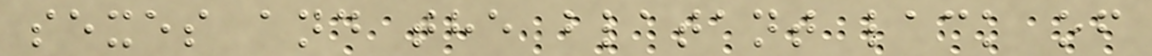sexes and the blatant lack of
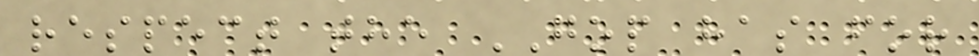respect the GOP has for
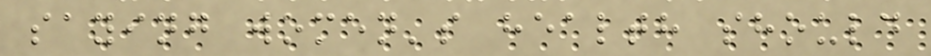saying women's health should
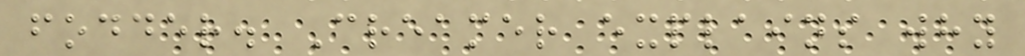fodder. Creamer explains why
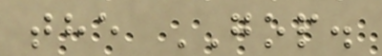the GOP.
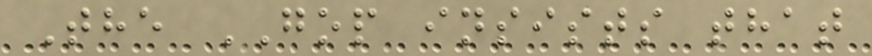The GOP insists that
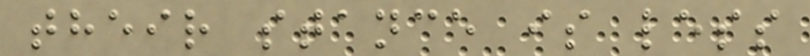their stance is less
